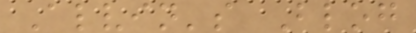Alvin's Blog
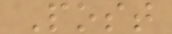Post
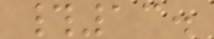#13.
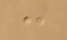:
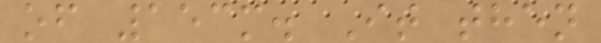of 153m. It then
